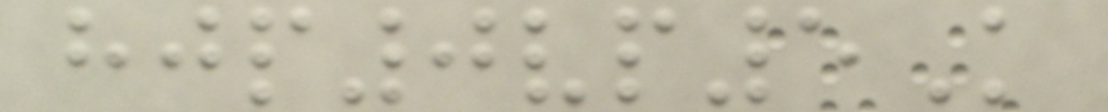hjp0vp5K
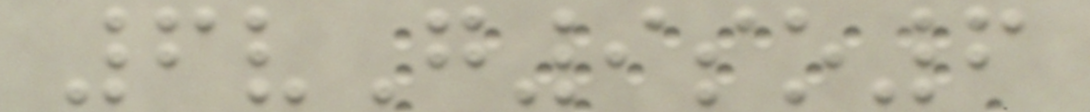6vG9so6
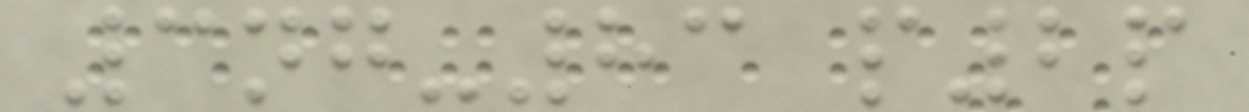3ng-83 p2p
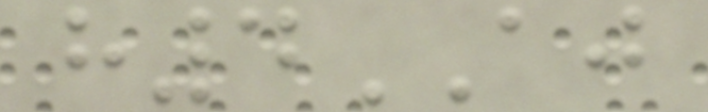h4AJ
